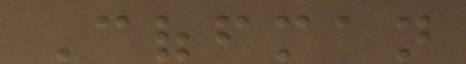Coffman
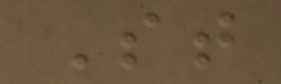St
